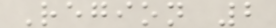Region 2
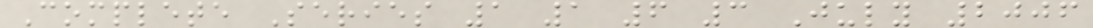Complete Series 1 1 6 3 July 2006
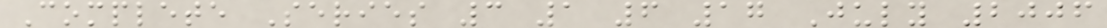Complete Series 3 1 6 17 July 2006
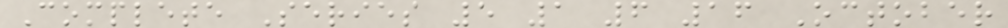Complete Series 5 1 6 16 October
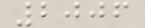2006
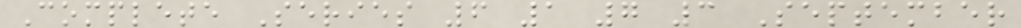Complete Series 6 1 7 3 September
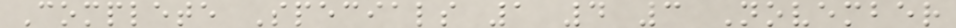Complete Specials 1 4 3 November
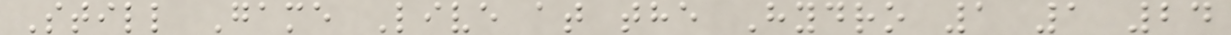Still Game Live at the Hydro 1 1 24
